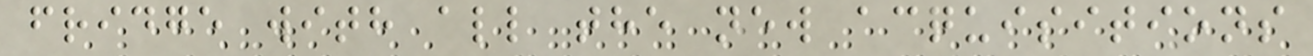fridge with all the new acquisitions
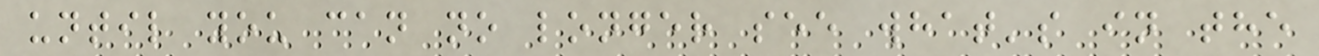until you can no longer see what's in the
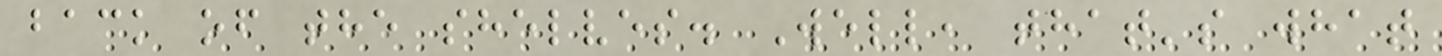back of the shelves. Well, that's what
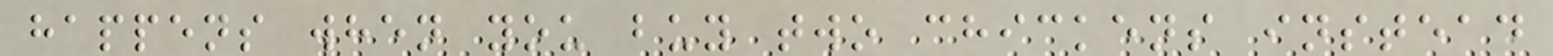happens when you buy two chickens instead
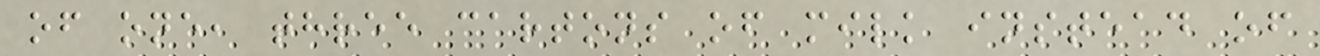of one, three cartons of milk instead of
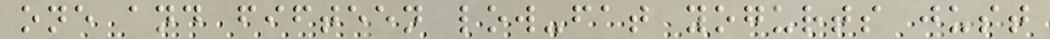one and fifteen low-fat yogurts just
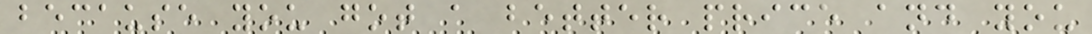because you got a better price and you
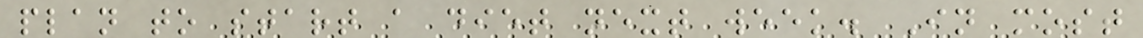plan to start a diet next week. In most
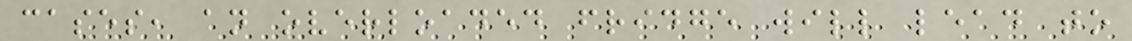cases, an overloaded fridge will lead to
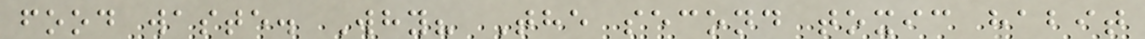food waste. Why? The second toxic habit
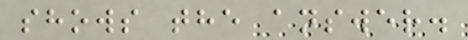shows the answer.
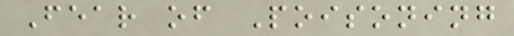Fear of Poisoning
